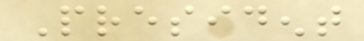President
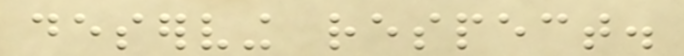deserving respect.
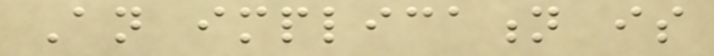An implication is
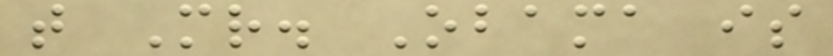that Mr. Obama is
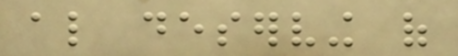also deserving of
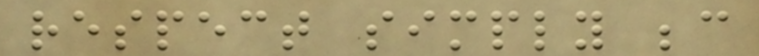respect simply because
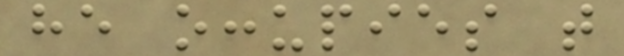he occupies that
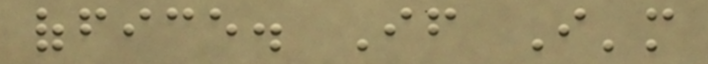office. If I'm
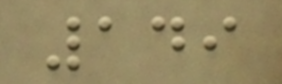149
